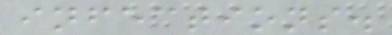infections.
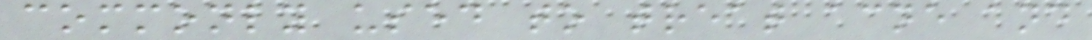commonly used to treat acne and
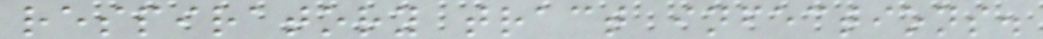respiratory tract infections.
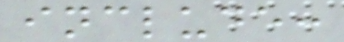include:
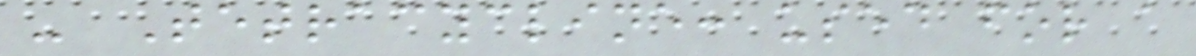- Tetracycline: used for a
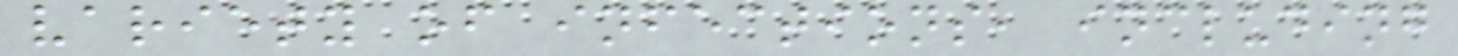variety of infections, including
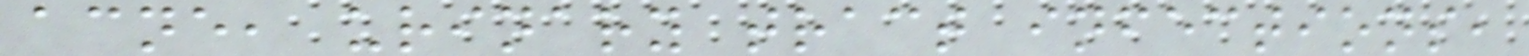acne, urinary tract infections,
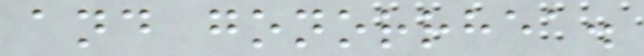and gonorrhea.
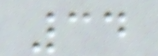34
